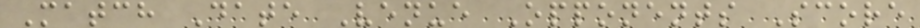Match Date Venue Opponents Score
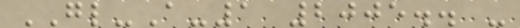GL-A-1 2005.. -
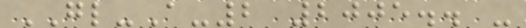GL-A-2 2005.. -
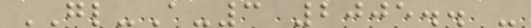GL-A-3 2005.. -
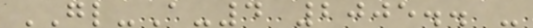GL-A-4 2005.. -
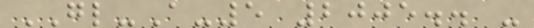GL-A-5 2005.. -
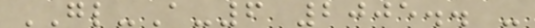GL-A-6 2005.. -
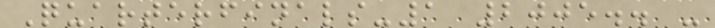Quarterfinals-1 2005.. -
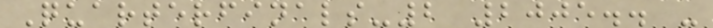Quarterfinals-2 2005.. -
